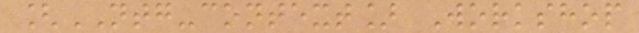[NTG-context] Workshop
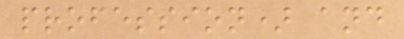profession) and
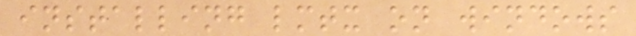installing lmtx on windows
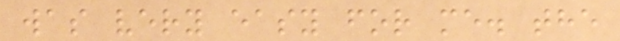was very easy for me. the
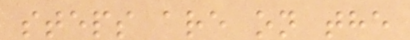steps are on the
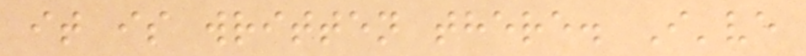it is written there. I've
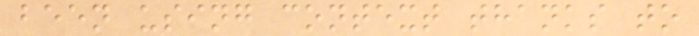been using context thanks to
